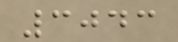3043
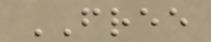FREE
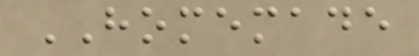HOMEMADE
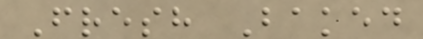Fresh Baked
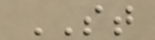ST
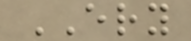ERY
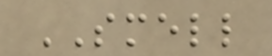SMELL
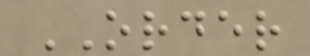ORDER
